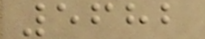5682
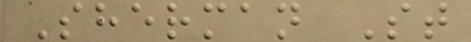Sherman St
